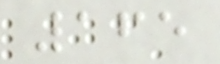165
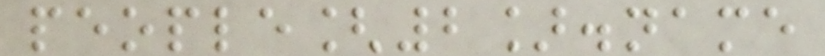people[2].name
